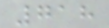718
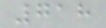718
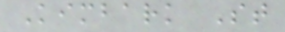Kimbark St
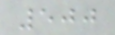500
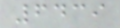6439
